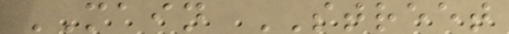MAIN STREET
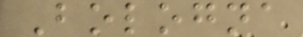Bologna
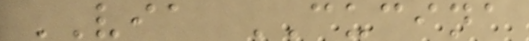VIA CUCINA
